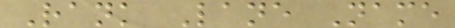Rank Lane Name
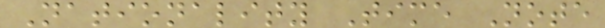Nationality Time Note
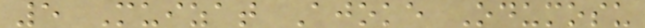5 Muizat Ajoke Odumosu
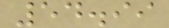54.99
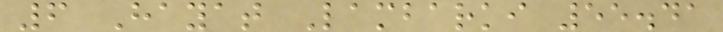6 Hayat Lambarki 55.41
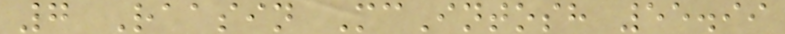7 Raasin McIntosh 55.99
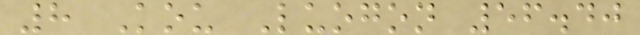8 Kou Luogon 56.40
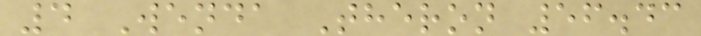4 Wenda Theron 56.43
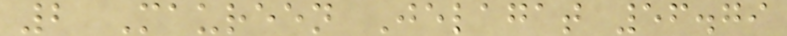2 Maureen Jelagat 56.79
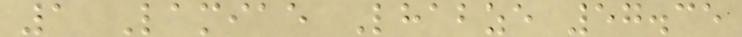1 Lamiae Lhabze 57.35
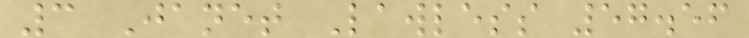3 Janet Lawless 57.56
